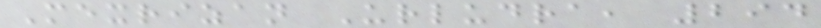Mexrizan Urludra, 294
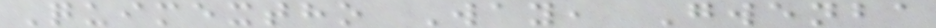Quimextho Way, Gwenba
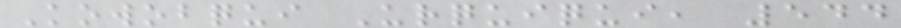Kowobqui Urquiqui, 544
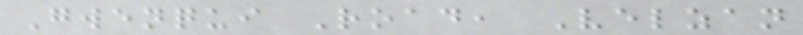Gwenqui Road, Velzan
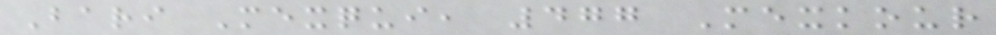Bari Mexqui, 477 Mexkour
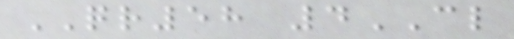QR58 4CL
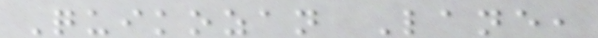Quikozan Lane,
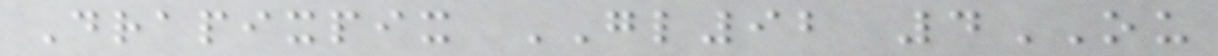Drapixpix GL92 4OU
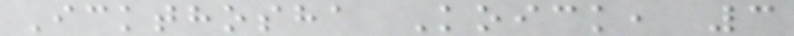Ickthosha Koick, 3
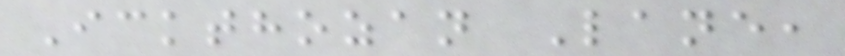Ickthozan Lane,
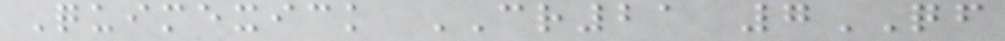Quimexick CR21 7QF
